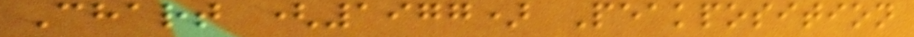Chart (1977) Peakposition
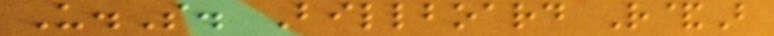U.S. Billboard R&B
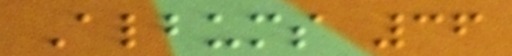Albums 36
